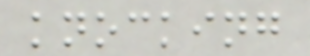knocking
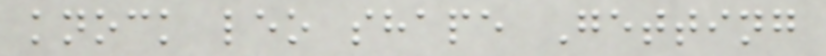knock leo shape Getting
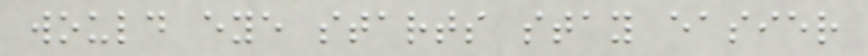would eye starts stay easier
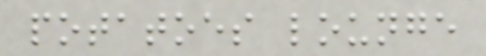potatoes lounge
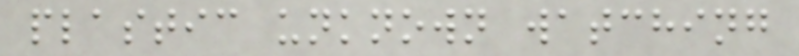plastic unknown watching
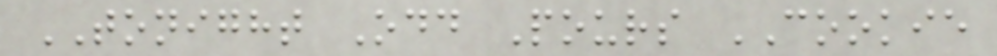TONIGHT Odd Pours COOKIE
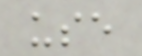use
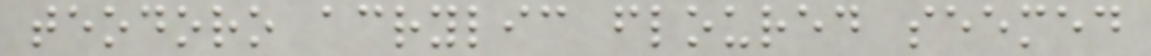teodoro acrylic floured seemed
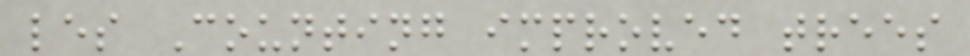les Counting improved trees
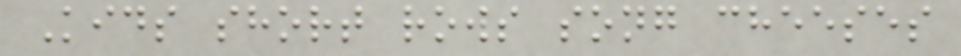Kids short rows song cheeses
